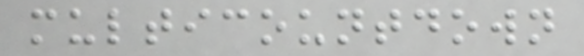multicountdown
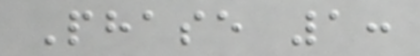Phase 1:
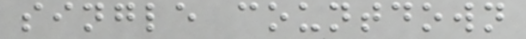single countdown
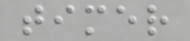timer
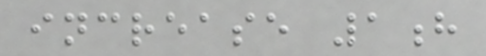increase 1h
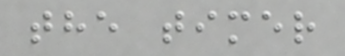the timer
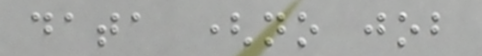data (no job
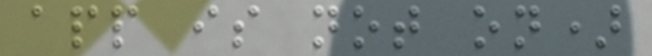app is not on)
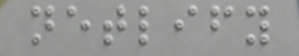netlify
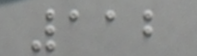112
